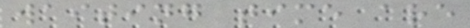waiting time are
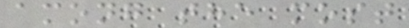among the most
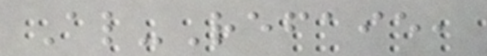Al-Refaie,
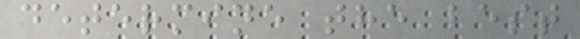determine the best
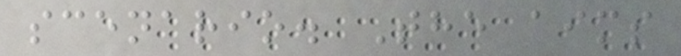scenario. The aims
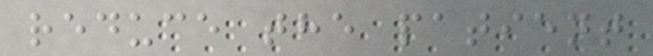reduce the patient
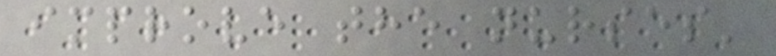improve the nurses'
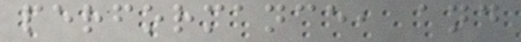performance, and
